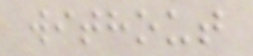without
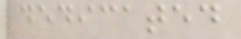dedicated
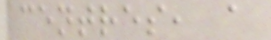centres, a
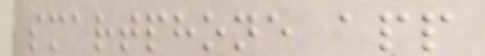smartphone app
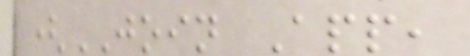(JOIN App,
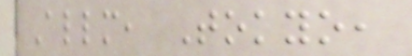Allm, Tokyo,
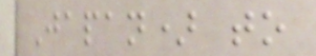Japan) to
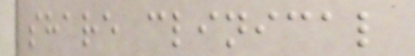share clinical
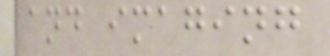and imaging
